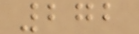272
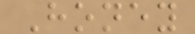Honey
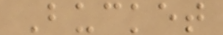Bucket
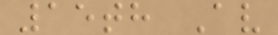15th Av
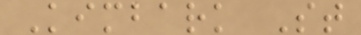Kimbark St
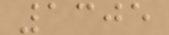1305
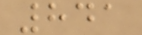841
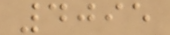4095
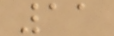11
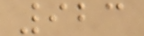923
